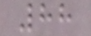88
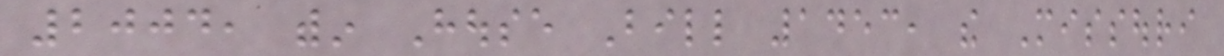2004, within House Bill 1453, the Missouri
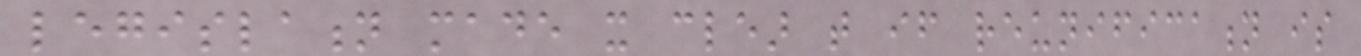legislation made it clear that if reunification is
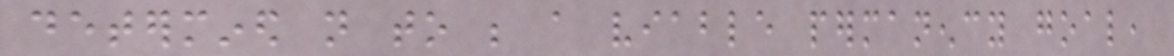determined not to be a viable permanency goal,
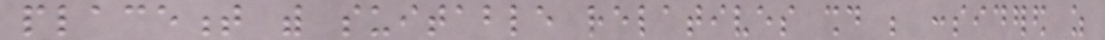placement with suitable relatives should be considered as
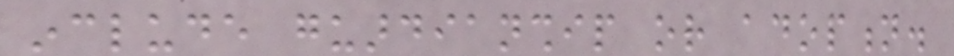include guardianship or adoption.
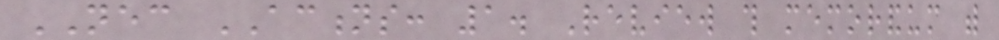NECESSARY ACTIONS: 1. Review this memorandum with
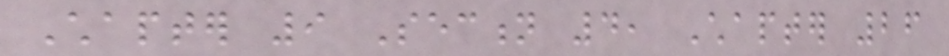Chapter 9 Section 4, Chapter 26
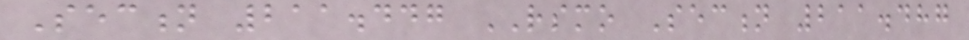Section 211.447 RSMO Section 211.487
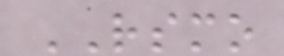RSMO
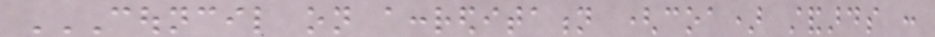COUNCIL ON ACCREDITATION (COA) STANDARDS :
